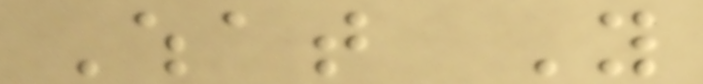What You
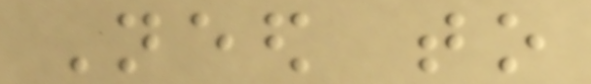Need to
